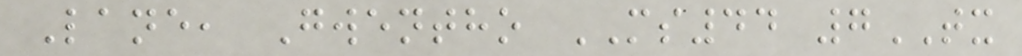Lane, Gwentho MS44 7TX
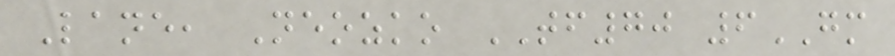Lane, Neozko TF70 6GM
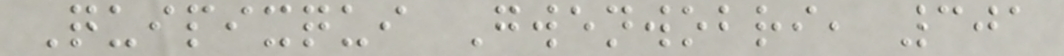Quipixqui Gwenwobri, 301
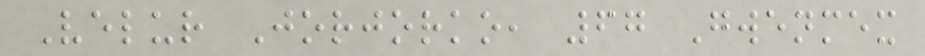Velur Jorjorko, 67 Gwenmex
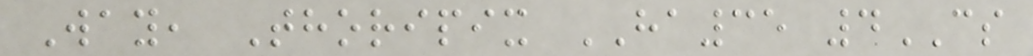Way, Thoripix HA35 4CS
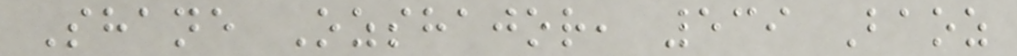Shane Ozshajor, 539 Baoz
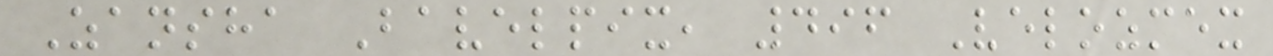Zansha Bavelpix, 496 Velozmex
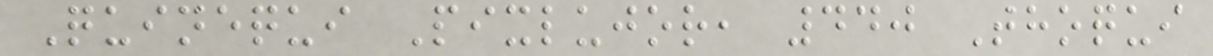Quinequi Pixlujor, 440 Thoqui
